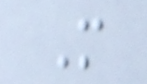M
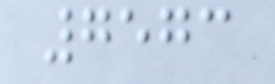7573
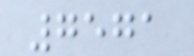7571
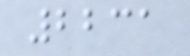2231
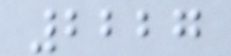2227
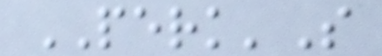PERK'S
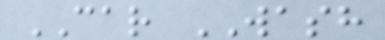CAR WASH
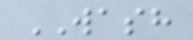WASH
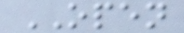OPEN
